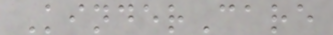KinderCare
